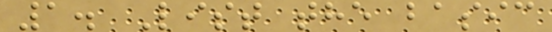1. List the basic
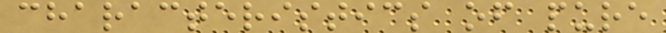characteristics of pure
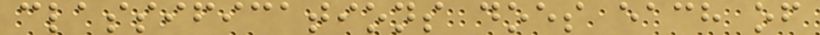classifications does each of
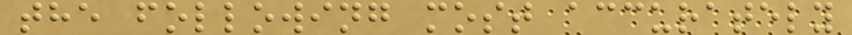the following most accurately
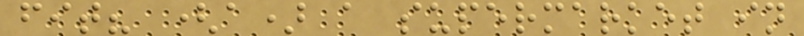fit? (a) a supermarket in
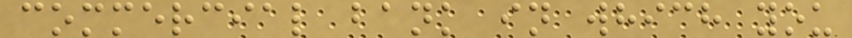commercial bank in which you
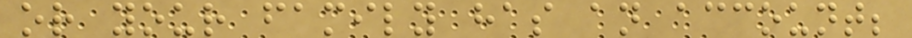or your family has an account;
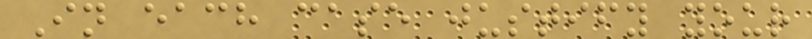In each case justify your
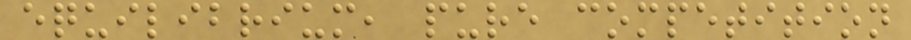equilibrium, pure competition
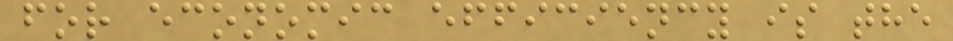for economic efficiency is the
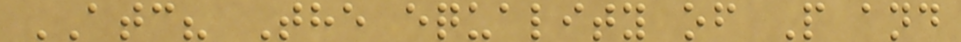ATC? The equality of P and
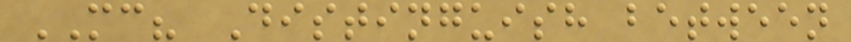MC? Distinguish between
